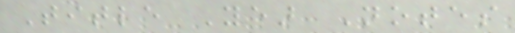Title Year Notes
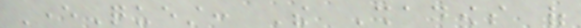EverQuest: The Shadows of
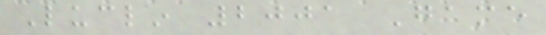Luclin 2001 Game
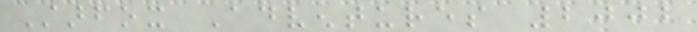Starfox Adventures 2002
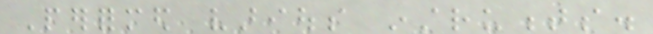Performed various instruments.
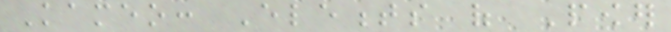Kameo: Elements of Power
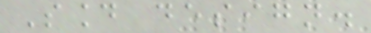Sound design.
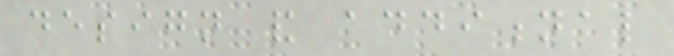design and additional
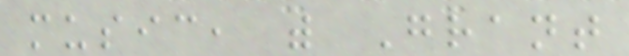music, with Grant
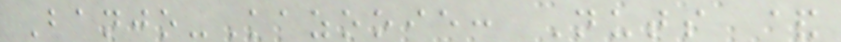Banjo-Kazooie: Nuts &
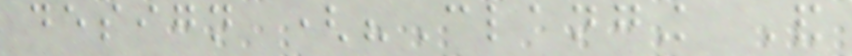design ("Clanging And
